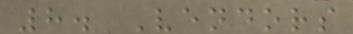8. Vendors
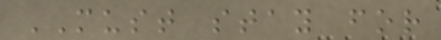MUST stay for
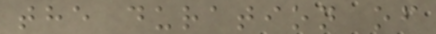the duration of
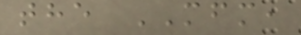the MFM,
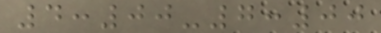4:00-7:00
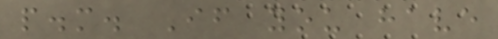p.m. If you have
